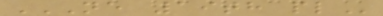NE 19TH PL
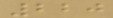220
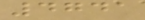4741
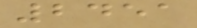2451
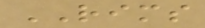RIMS
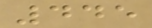445
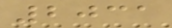2031
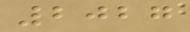2027
